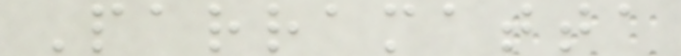Parramatta
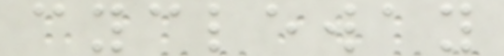cycleway
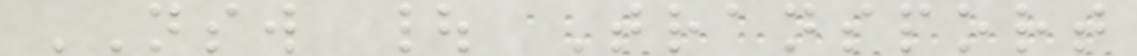NSW | Transport
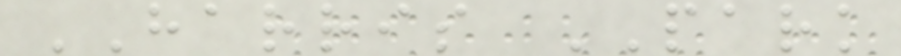HARRIS PARK
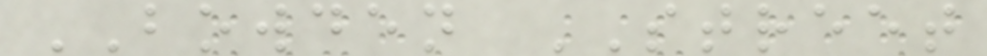BOWDEN STREET
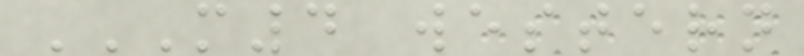M4 WESTERN
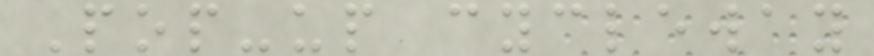Pop-up cycleway
